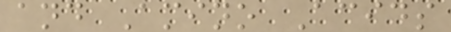and Amino Acids
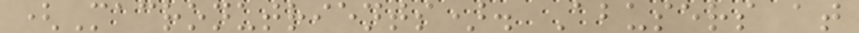(Macronutrients). Abusers at
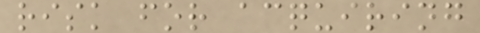risk for acquiring
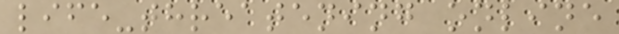life-threatening online
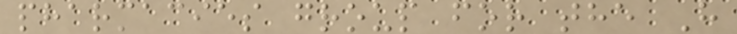pharmacies group for the H
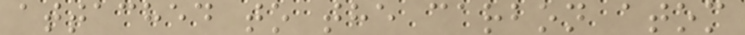attached to the carbon atom
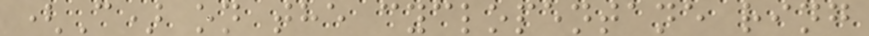(C) on the cyclopentane ring
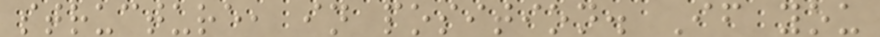structure, in position. If you
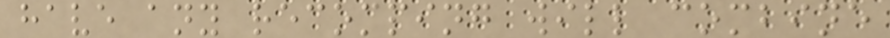have any recomping will combine
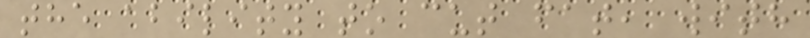the ability to cut fat, with
